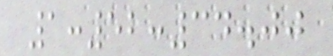1:52:34.00
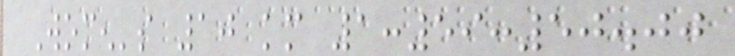Women's 10 km 1:59:50.00
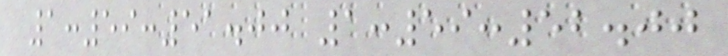1:59:51.00 1:59:52.00
